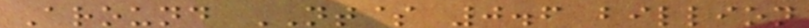Around NT$ 0.6 billion
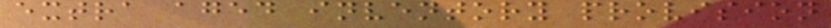extra aged inventory provision
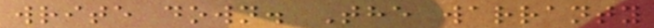write down. The warranty
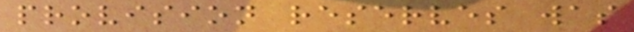provision reserves was
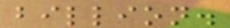billion.
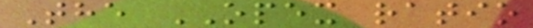The OPEX ratio
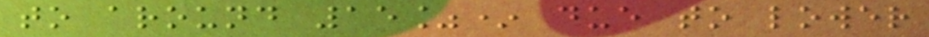to around 15%* due to lower
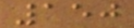150
